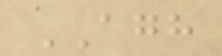AGH
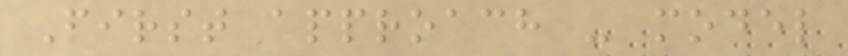First approach - model
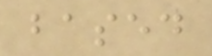based
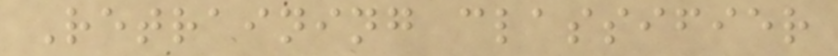Retraining classifier
